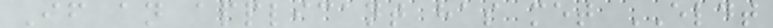If an applicant has met ELDT
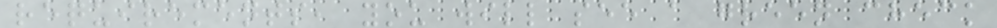requirements, you will see a green check
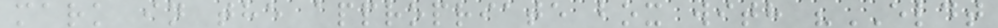mark in the appropriate box with "ELDT
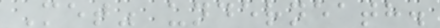Met" underneath.
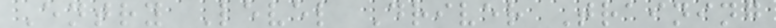Entry Level Driver Training
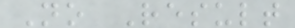No Result
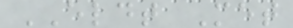ELDT Met
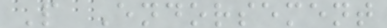P Endorsement
